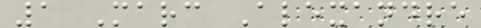1 Marc Alexandre
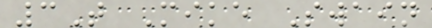3T Mike Swain
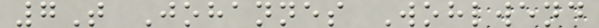7T Johannes Wohlwend
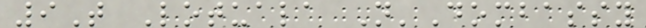9T Lotuala N'Dombassy
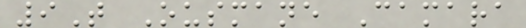9T Ousmane Camara
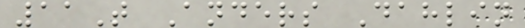11T Anders Dahlin
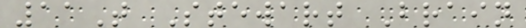11T Stewart Brain
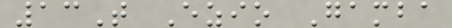13T Ezio Gamba
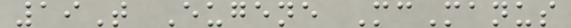19T Eugene McManus
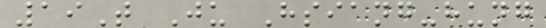19T Ju Hsiang-hung
